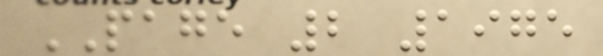PAGE 2 1975
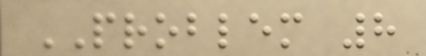PROBLEM 8
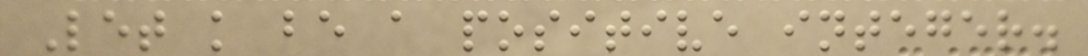Let k be a positive integer.
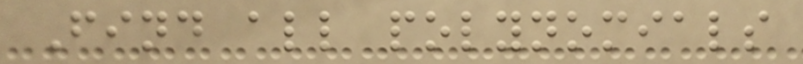Find all polynomials
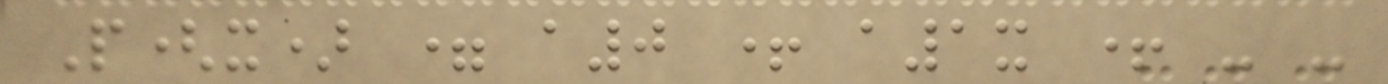P(x) = a0 + a1x + - -
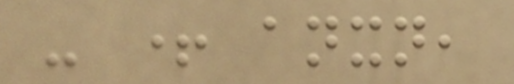- + anxn,
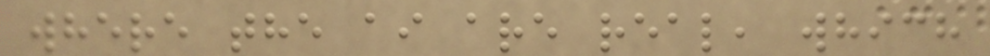where the ai are real, which
